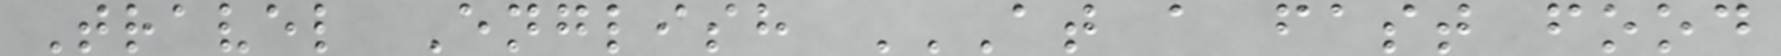Travel English AT A FAST FOOD
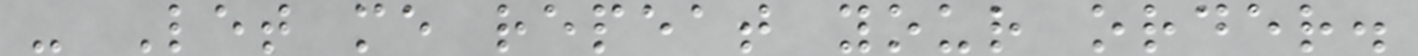- Let me repeat your order.
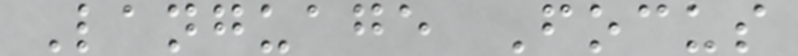Language Focus
